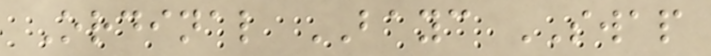Ordinal BAYC SWAP
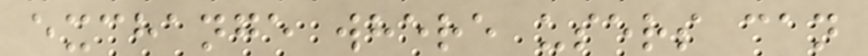exchange where users can
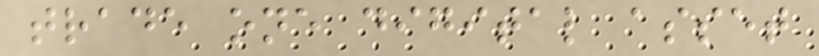trade one digital asset
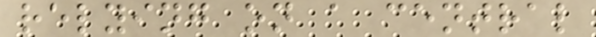relying on a central
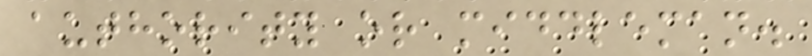authority or middleman.
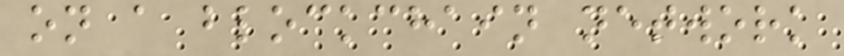on a blockchain network
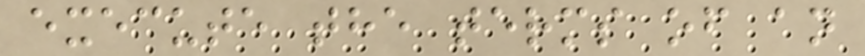execute the terms of an
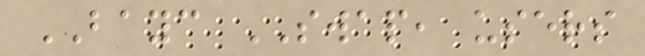BAYC SWAP, users
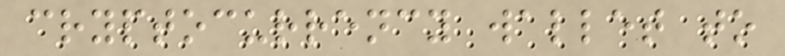cryptocurrency wallet to
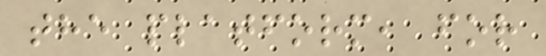the platform, for
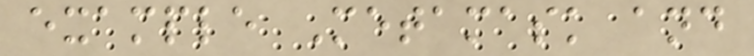example Metamask and
